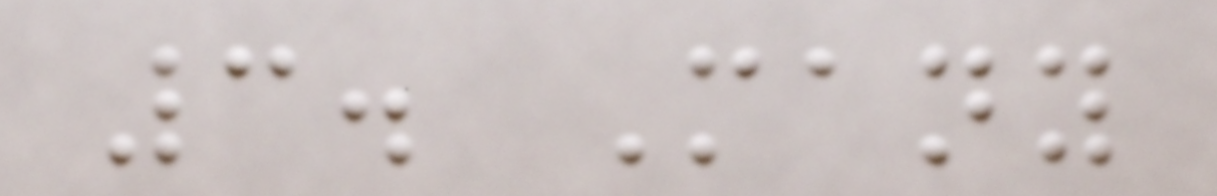3. Many
